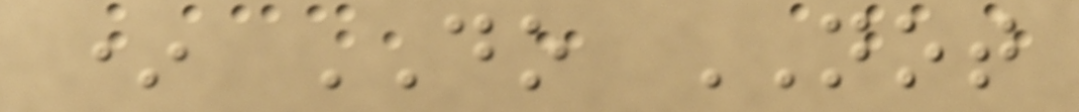* DO NOT
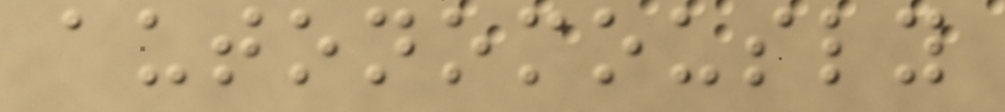autonomously
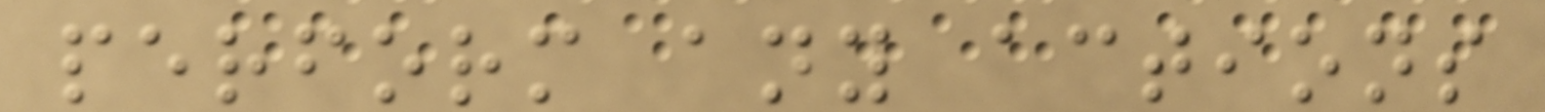perform any actions
